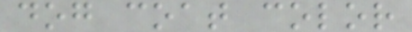dog coat color
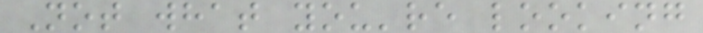Not what you're looking
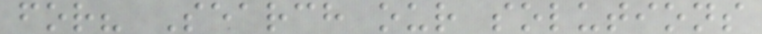for? Search our solutions
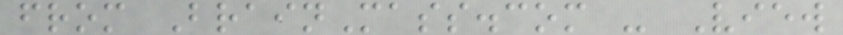from BrainMass.com - View
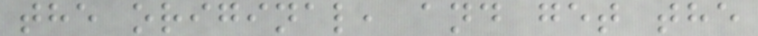the original, and get the
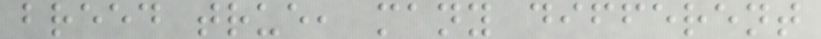breed true, many different
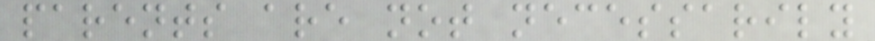parents are not necessarily
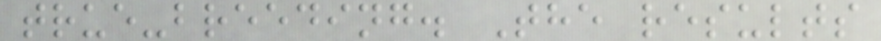true-breeding. The results
